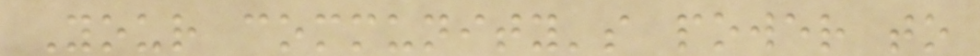Your community's power to
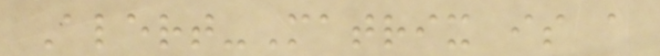Alert-Matrix is a
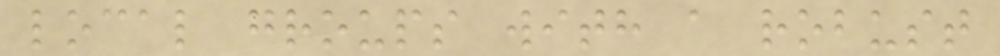local groups with a robust
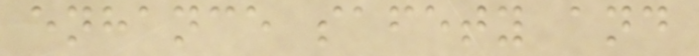enhance safety and
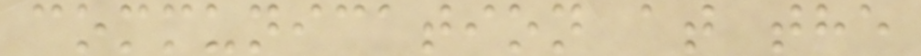communication at the
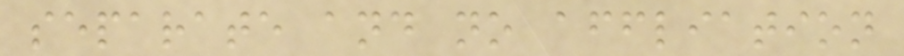separate and no affliation
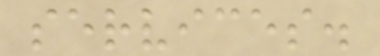services.
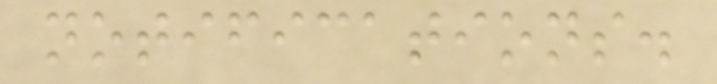notifications.
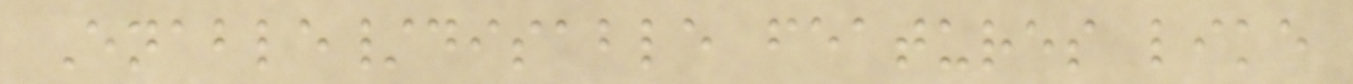Enable/disable features like
